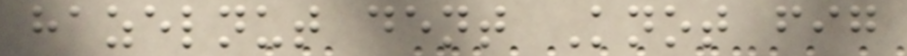hazelnut dent Knot fig
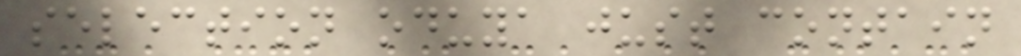selection oduya just contain
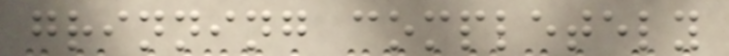grinning completely
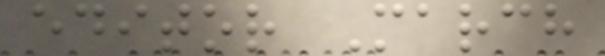editor March
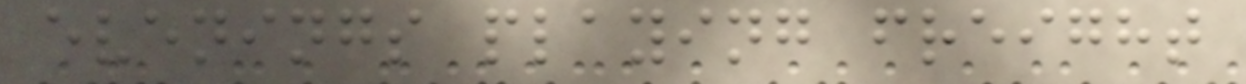evenings playing freight
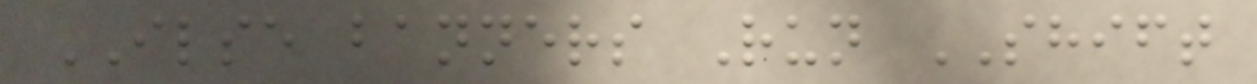ILSE banners Run SHIFT
